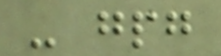- gpg
